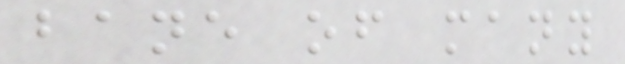bane of many
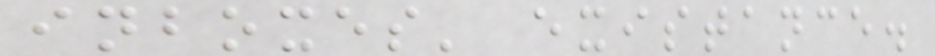inboxes' existance.
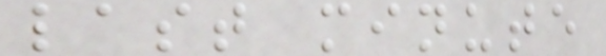last minute
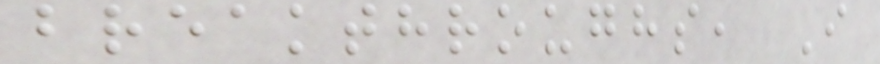breakthroughs, I
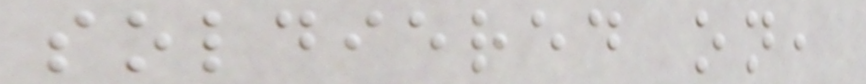soldiered on,
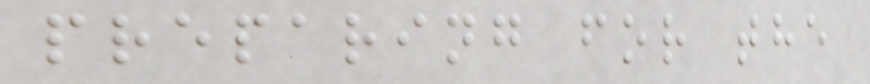preparing for the
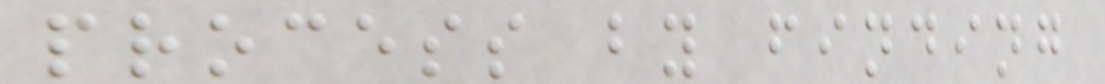process by finding
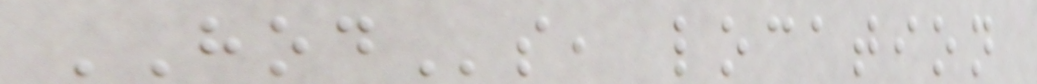HODs, location
